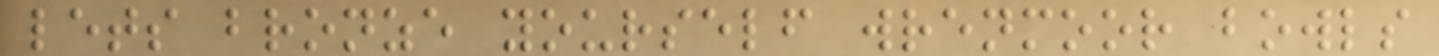lets bronze yourself wrenmoor bowls
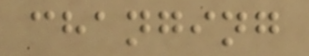changing
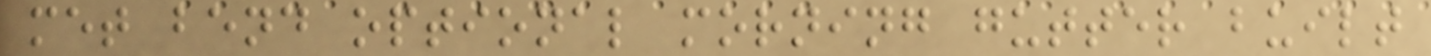met bend optional morning gutter built
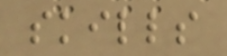skills
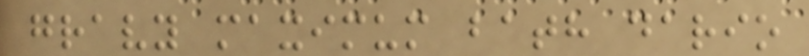gravy maximum bath dario
